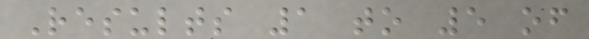Results 1 to 5 of
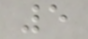5
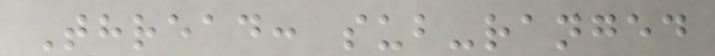Thread: sub-ranged
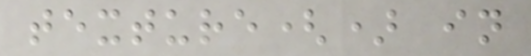texture() in
